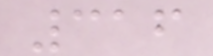316
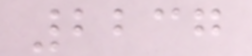2237
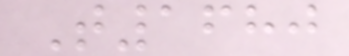T1680
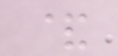&
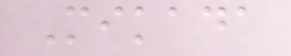Mikada
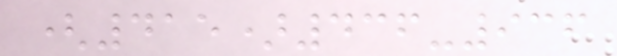(415)436-936
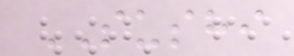SUSHI
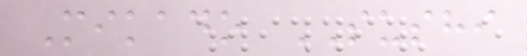Mikado SUSHI
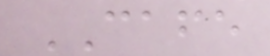CAFE
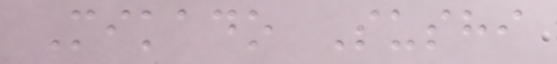Mikado Sushi
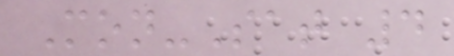Mon-Sat 4
